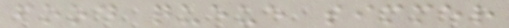food queue simmer
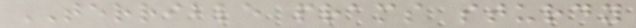TERRIBLE prams sturdy
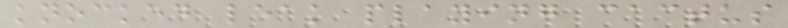knocked leak playing cactus
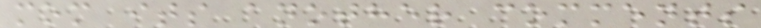mom its another comments
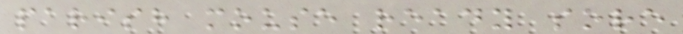parish mouse ready sore
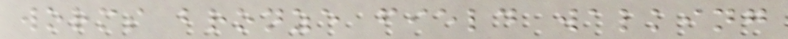worms bronze field walking
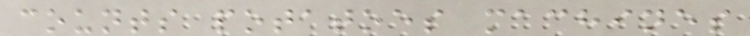counts potatoes machines
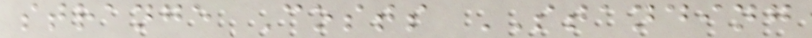strange Costs STANDING
